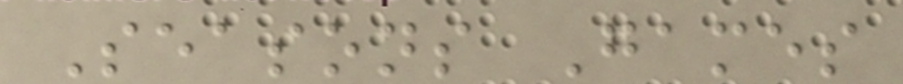Seasons Games
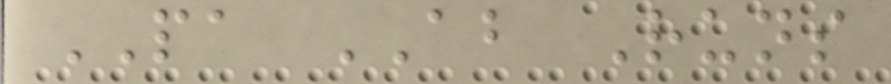PA AB Runs
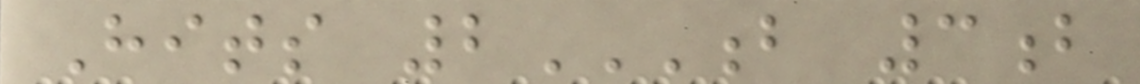Hits 2B 3B
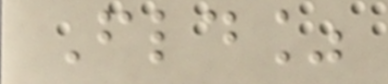Fld%
